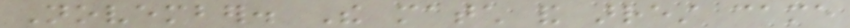November. The match and arrest came
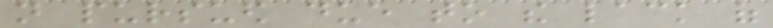not pursued due to the lack of
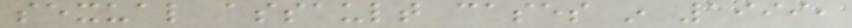sexual assault cases in 1999,
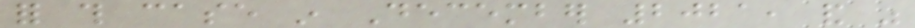for this case in December 2021, and was
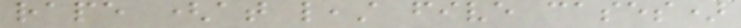rape (at least five cases)
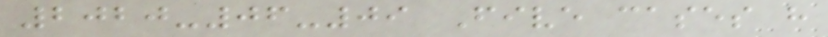2020-06-09 Five cases have
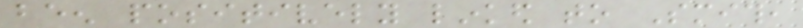been positively linked to Smith,
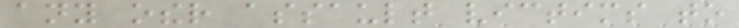any other assault victims to
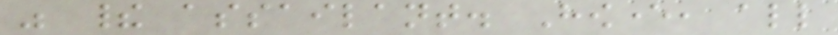was their assailant. However, all
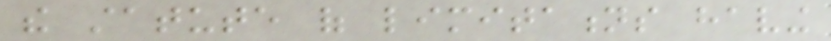the statute of limitations having
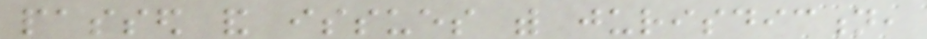passed and issues with jurisdiction,
